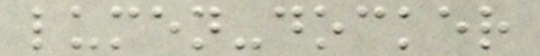lumen-docker
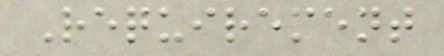Requirement
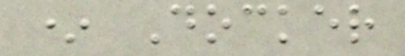* Docker
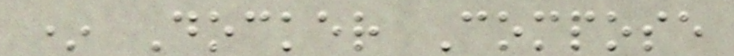* Docker Compose
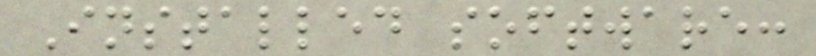Installed software:
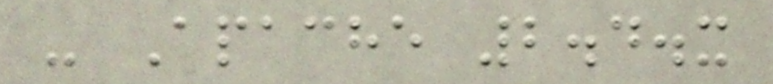- Apache 2.4.x
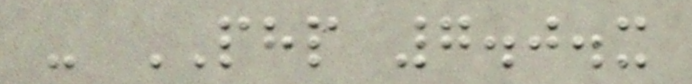- PHP 7.0.x
